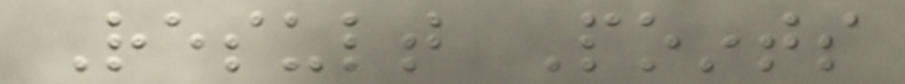Result Points
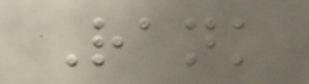Rank
